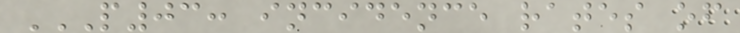P03: INCIDENCE RATES OF
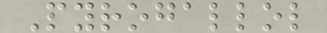Pyrogallol
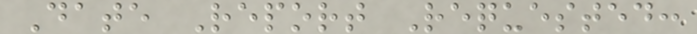Date Report Requested:
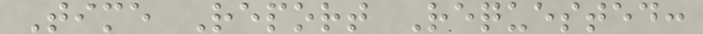Time Report Requested:
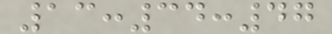13:34:47
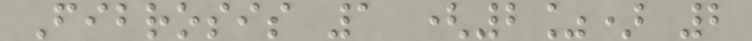Fibrosis 1 (2%) 2
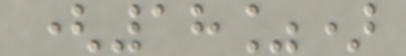(18%)
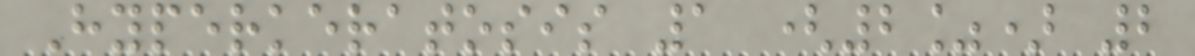Hyperkeratosis 1 (2%) 2
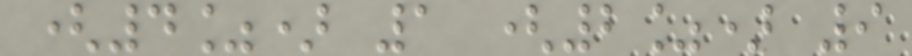(4%) 1 (2%) 9
